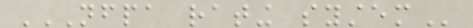NFPA RATING SYSTEM
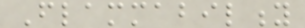Flammability
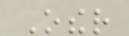Other
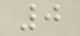0
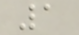1
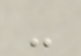-
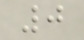0
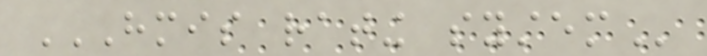HMIS RATING SYSTEM
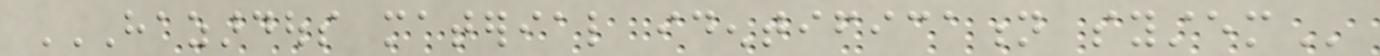HAZARDOUS MATERIAL IDENTIFICATION SYSTEM
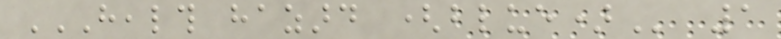HEALTH HAZARD (BLUE) 1
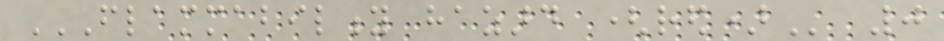FLAMMABILITY HAZARD (RED) 0
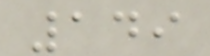149
